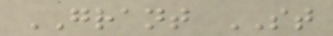GRANT ST
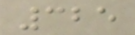325
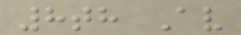8th Av
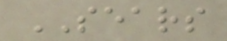SEARS
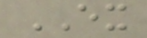EX
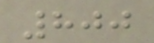800
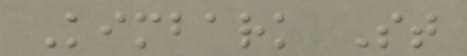Kimbark St
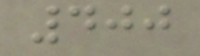400
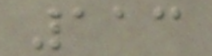113
